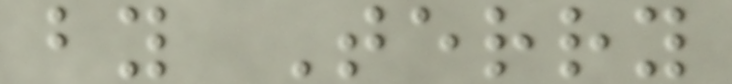by Terry
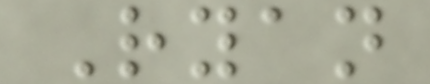Ryan
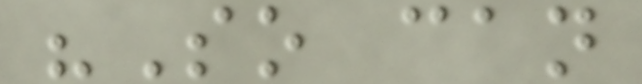"So can
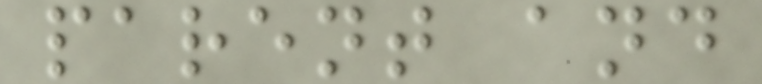parent and
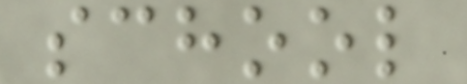school
